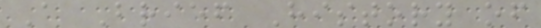A Brief History of
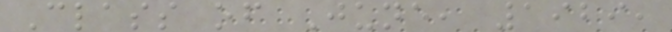Class of June, 1929,
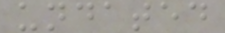undated
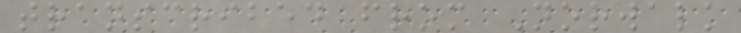transcribed from Norwalk
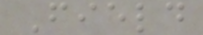Field
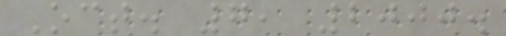Oct. 7, 2000.
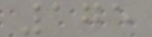175
